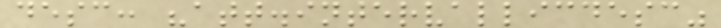desc: "att.intervallicdesc"
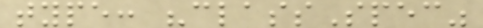type: "classSpec"
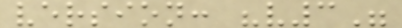version: "v3"
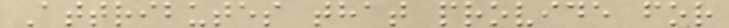Attributes that provide for
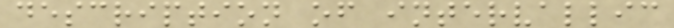description of intervallic
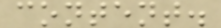content.
